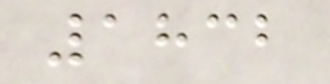1832
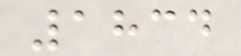1834
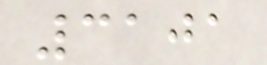3101
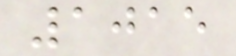1015
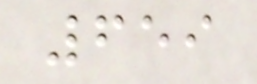659
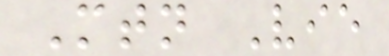Mtn Vie
